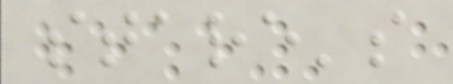stare's
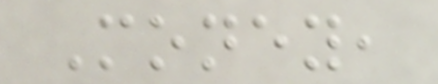Money,
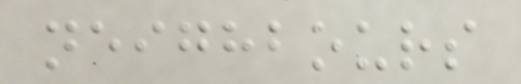neighbours
